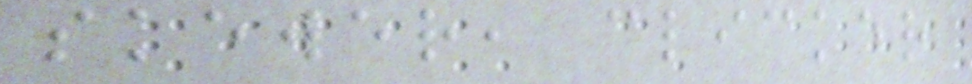skewer, clicker
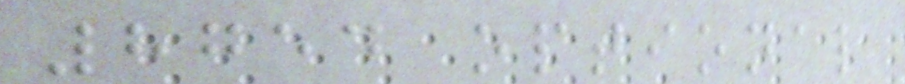8754 optional
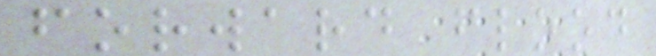forward flood
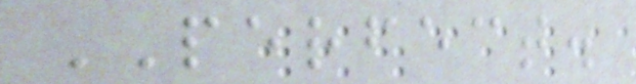PERFECT.
